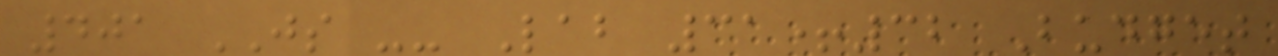401 JS -- Lab 31+32 Budget
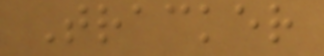Tracker
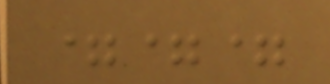===
